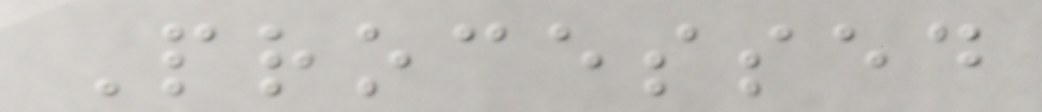Processed
